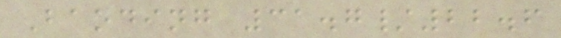Baoding 31.7/22.6
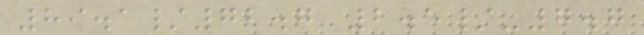89.1/72.7 2.5/-7.7
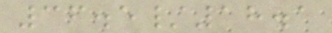36.5/18.1
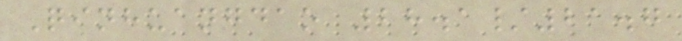Qinhuangdao 28.1/21.7
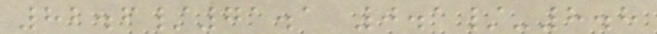82.6/71.1 0.1/-8.8
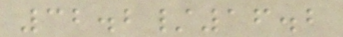32.2/16.2
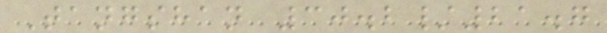Tangshan 30.2/21.7
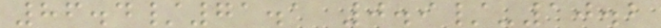86.4/71.1 0.9/-10.2
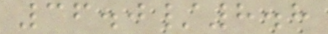36.0/8.8
